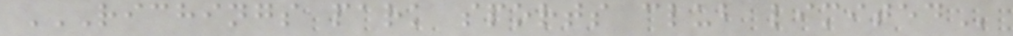RICHINGS PARK SPORTS CLUB LIMITED
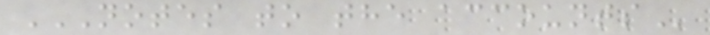NOTES TO THE ACCOUNTS
